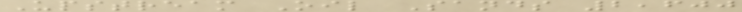Upstream Oil Sands 2,600
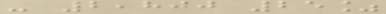- 2,800 25%
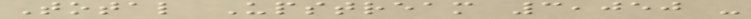Total Upstream 3,050 -
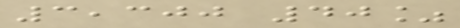3,300 40%
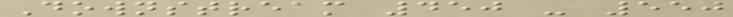Downstream 450 - 550
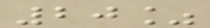20%
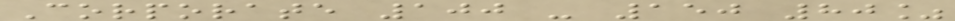Corporate 100 - 150 80%
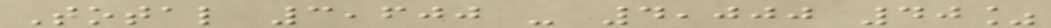Total 3,600 - 4,000 40%
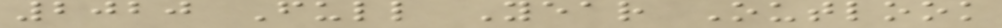2020 Full Year Outlook
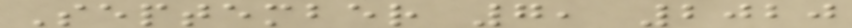September 7, 2020
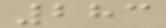283
